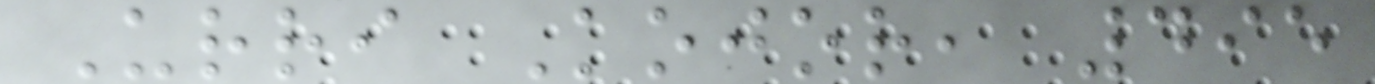Urri Kojor, 495
